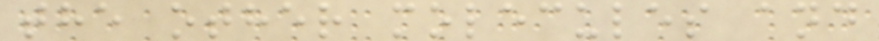the other molecules and
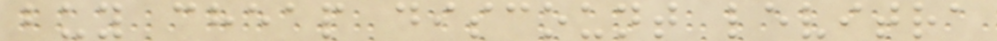buy cheap discount levitra
